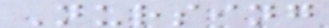Nursing
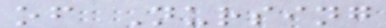of Nursing
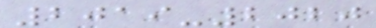2019-2020
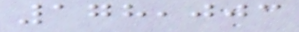178,003
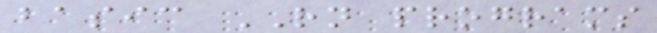basic RN programs
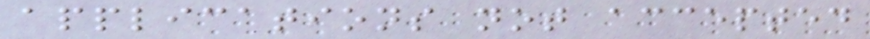applications not accepted
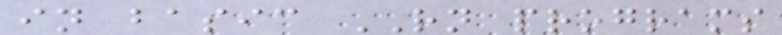in basic RN programs
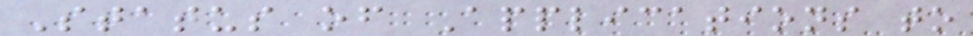Status of Applications to
